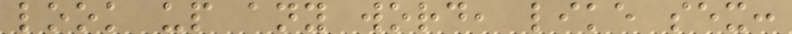look up any word, like sex:
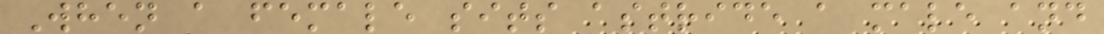When a female sits astride a male and
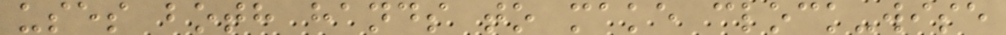uses both hands to make clock-wise
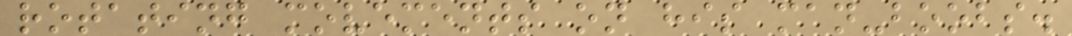rotating movements on his man-boobs.
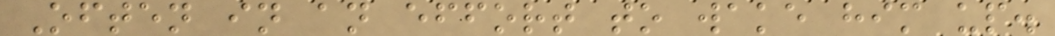Often in an effort to wake him up.
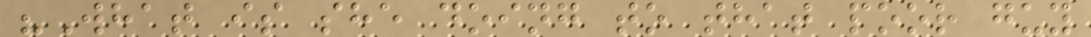"What is she doing to that poor guy
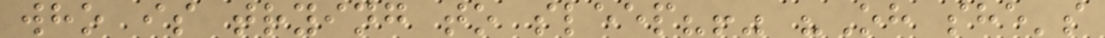who is trying to sleep?!" "Oh she's
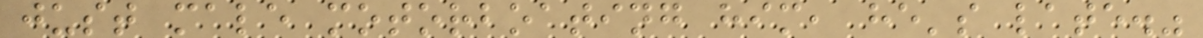just male motorboating him, he's late."
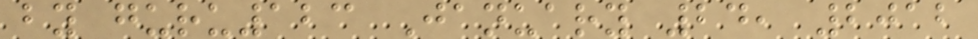by guru123 January 24, 2012
